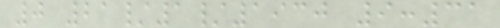0 21/1/1930 9:31
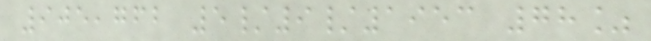905,762 5/9/1953 78%
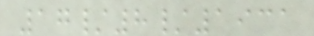17/8/1931
